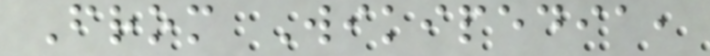From Wikipedia,
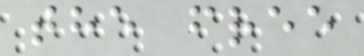the free
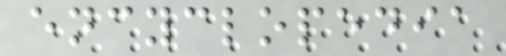encyclopedia
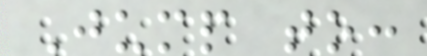Jump to:
